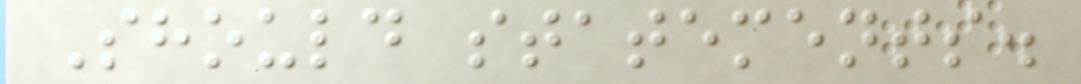Should statements.
